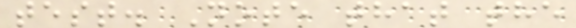test. Note that the
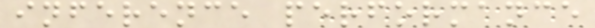inference performance
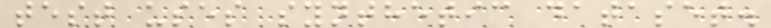test uses synthetic dataset.
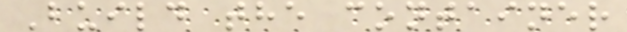Build the container
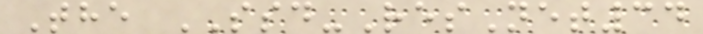The SSD-ResNet34
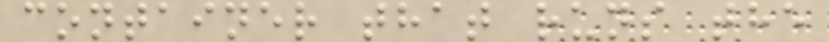container that runs the
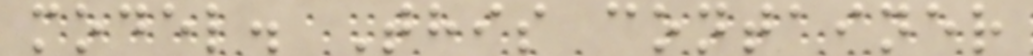model. This container
